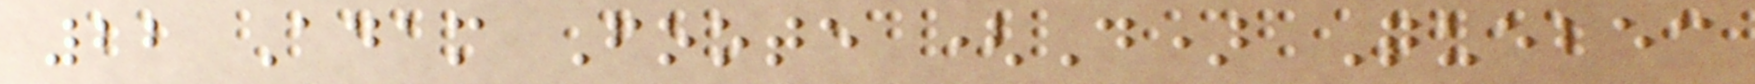22 Adam Foote (D) Quebec
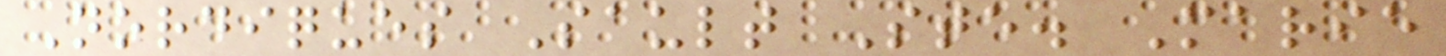Nordiques Sault Ste. Marie
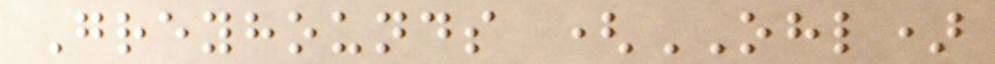Greyhounds (OHL)
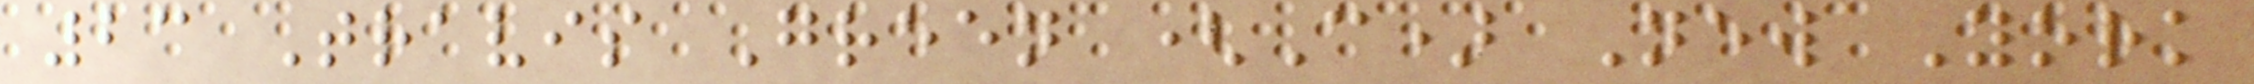23 Travis Green (C) New York
